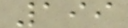199
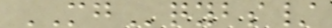MGqybs/
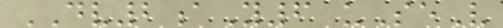DV2aY6 uSeV
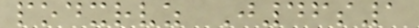podxrvz J46s1
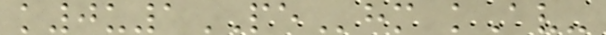k0u1PEhm kAv-
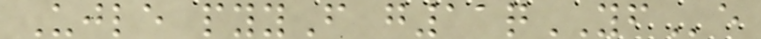Ujle pyyF g11qYFe
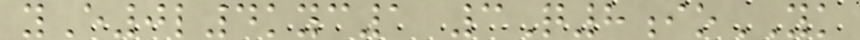yE0l4kyc1 3Q8ioYK
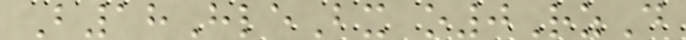B18HleBx o0RzD
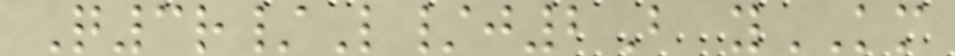Q3r/L/j2B yKM
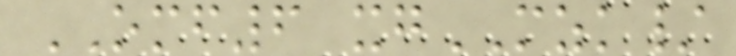OMF6 xgMZK/
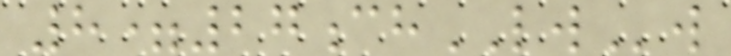8=27chLWw
